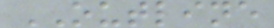OUTLINE
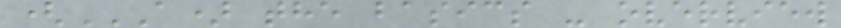(A) THE BASICS - OVERVIEW
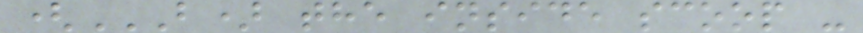(B) THE INSIDE SCOOP -
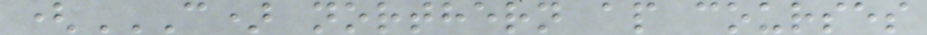(C) NORTHERN AP COURSES
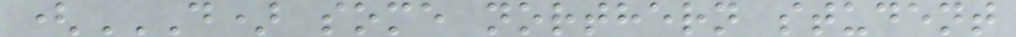(D) SOME NORTHERN STUDENT
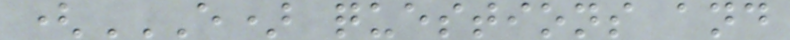(E) QUESTIONS AND
